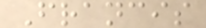Francis
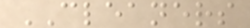CLEANERS
